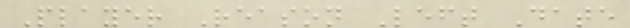Player Reason Left Date
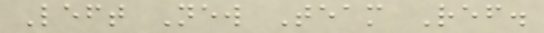Left New Team Ref.
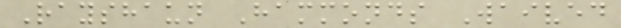Rayshaun Hammonds Waived
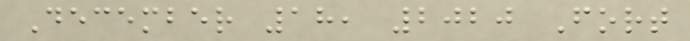December 18, 2020 Fort
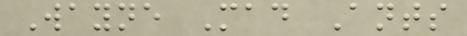Wayne Mad Ants
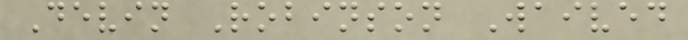Devin Robinson Waived
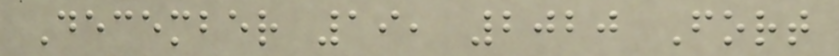December 19, 2020 Fort
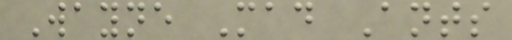Wayne Mad Ants
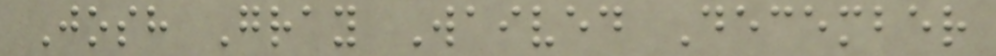Josh Gray Waived December
